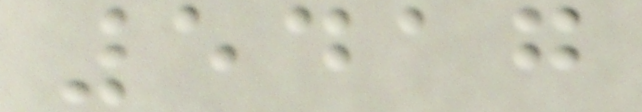5417
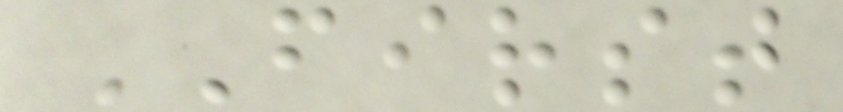FIRST
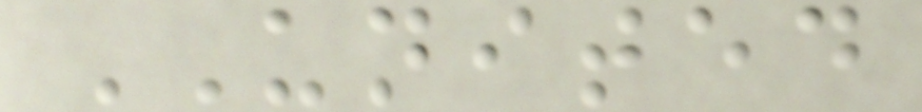UNITED
